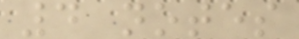4 notes
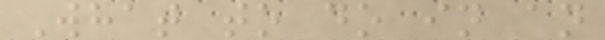What to do in an
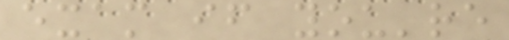exam if you're
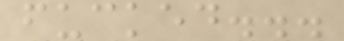fucked...
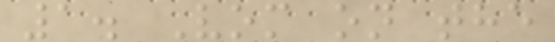1. Vom on the
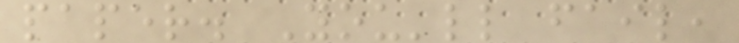paper. You'll fail,
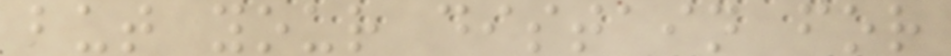but your distain for
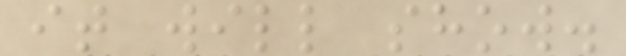it will show.
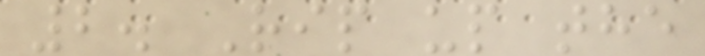2. Rip up the
